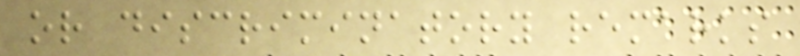or discriminatory remarks
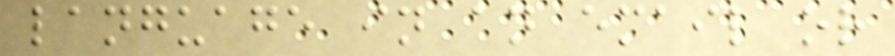language in an email or
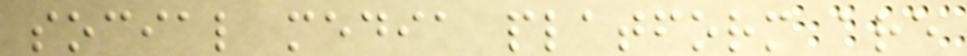social media platform are
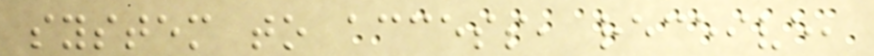system to access, receive,
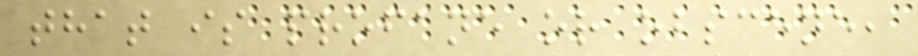that is profane or obscene,
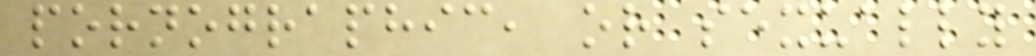pornographic, or sexually
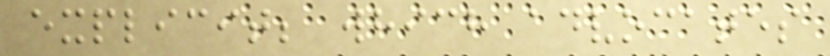explicit; which advocates
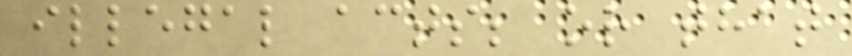illegal acts; or that
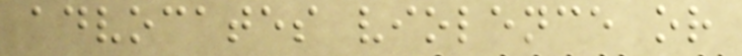advocates violence or
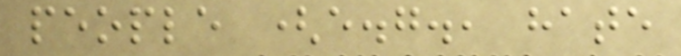people (e.g., hate
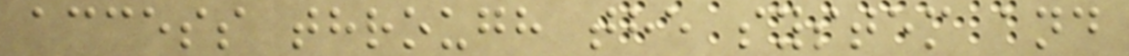access through the system and
